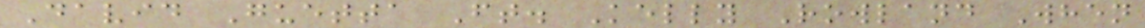David Guetta Ft. Kelly Rowland When
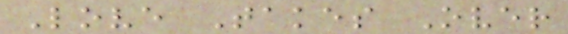Love Takes Over
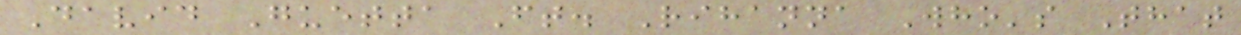David Guetta Ft. Rihanna Who's That
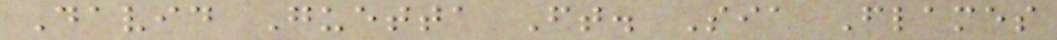David Guetta Ft. Sia Flames
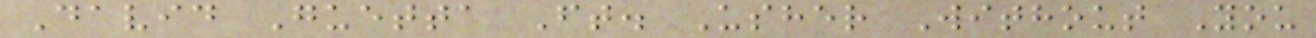David Guetta Ft. Usher Without You
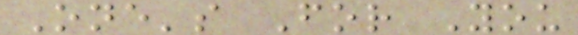One's For You
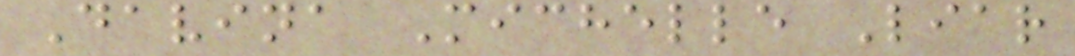Davina Michelle Liar
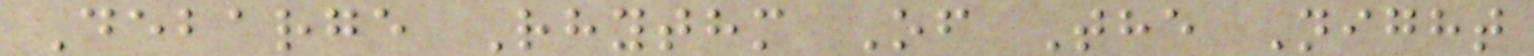Debarge Rhythm Of The Night
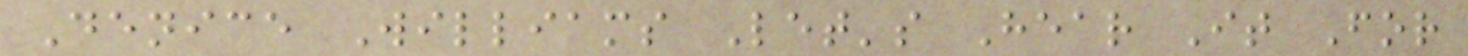Denice Williams Let's Hear It For
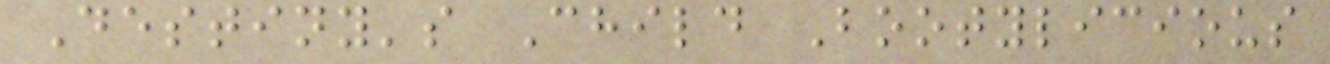Destiny's Child Bootylicious
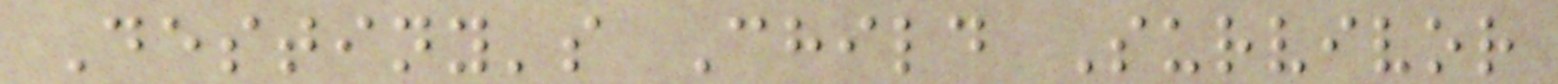Destiny's Child Survivor
